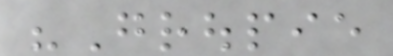"Groupie
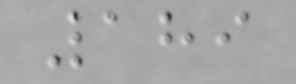189
